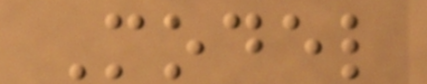Model
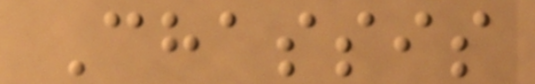Chassis
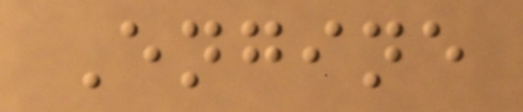Engine
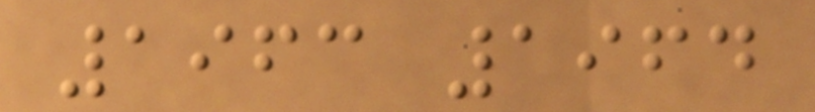1963 1964
